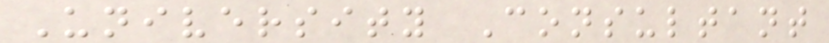University Consultant
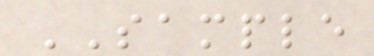SAMPLE
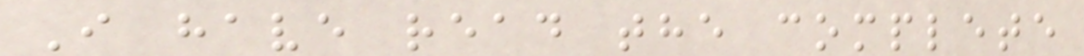I have read the complete
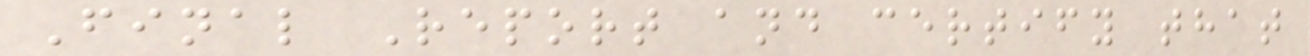Final Report and certify that
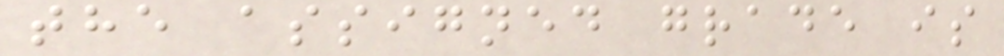the assigned grade is
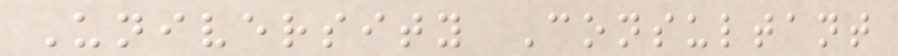University Consultant
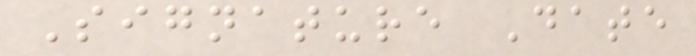Signature Date
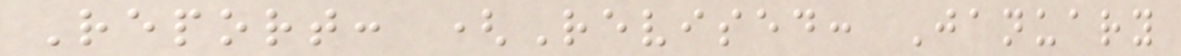Report: (Revised: January
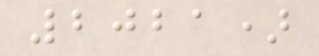2021)
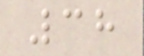38
